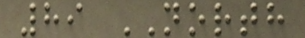89 NORTH
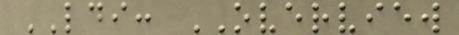LDI: OVERVIEW
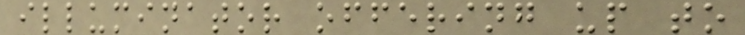illuminator offering up to
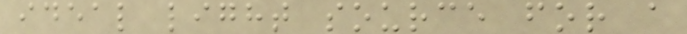ideal light source for a
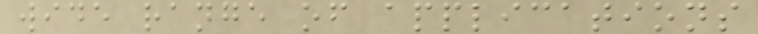wide range of applications
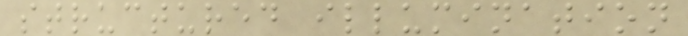structured illumination
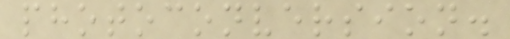photoconversion.
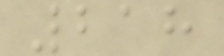218
